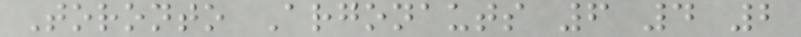Toronto Argonauts 6 4 2
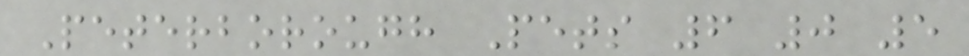Peterborough Pets 6 0 5
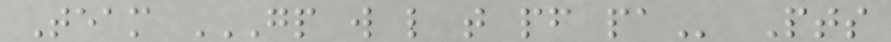Team GP W L T PF PA Pts
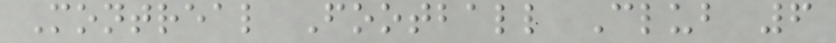Montreal Football Club 6
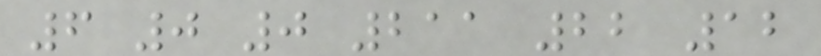6 0 0 211 22 12
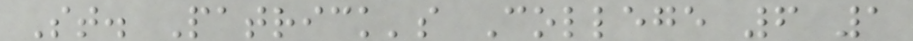St. Patrick's College 6 1
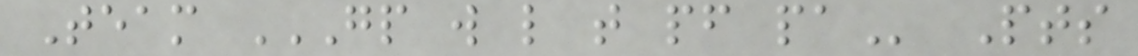Team GP W L T PF PA Pts
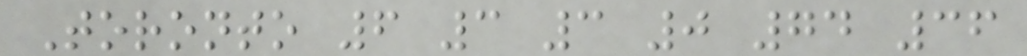Toronto 6 3 3 0 74 36
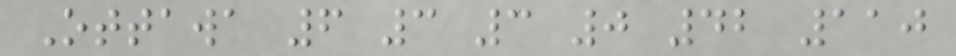Ottawa 6 3 3 0 42 110
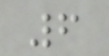6
